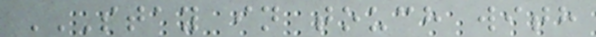STAY IN TOUCH WITH
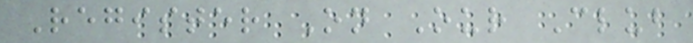Register On Our Club
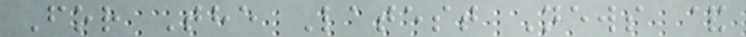For The Latest News &
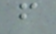f
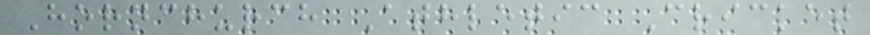Hornchurch Athletic Cricket
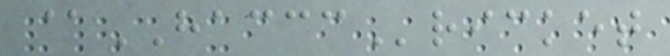@HACCCricket
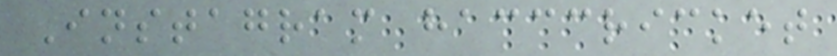Instagram hacccricket
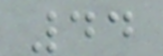44
